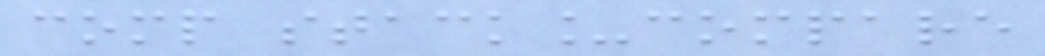comp stack_compare
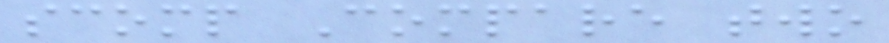scomp Compare two
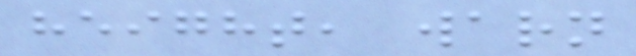height, warn
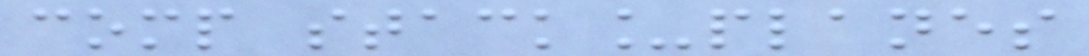comp stack_planes
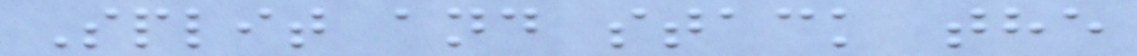Split and stack the
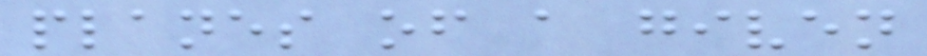planes of a given
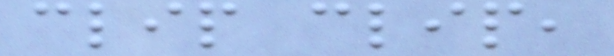clip clip,
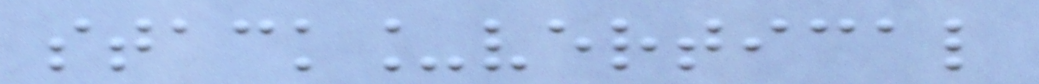stack_vertical
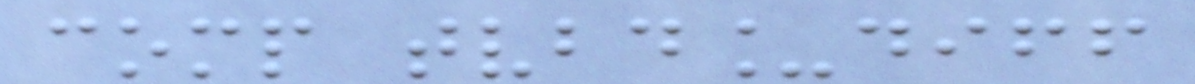comp tvbd_diff
